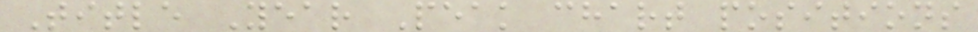Title Year Peak chart positions
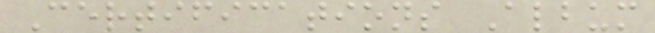Certifications Album
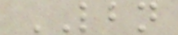LBN
